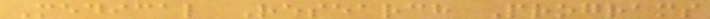Medical Research Programs
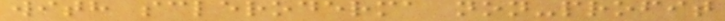with scleroderma non-profit
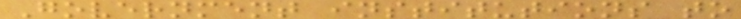Government institutions to
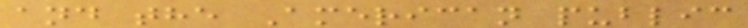and the American public
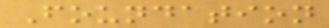Foundation
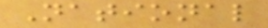National
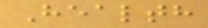Health
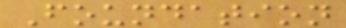Foundation
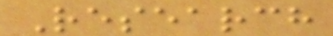Research
